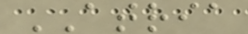ATRIA
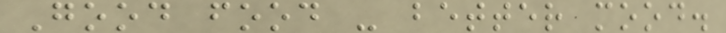Good food - better mood.
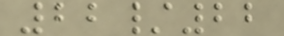22/22
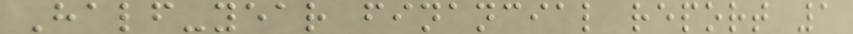Half-year financial report 1
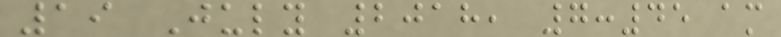19 July 2018, 7:45 am
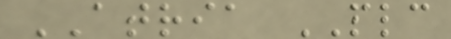ATRIA PLC
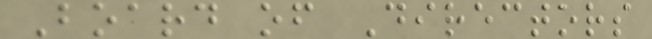Board of Directors
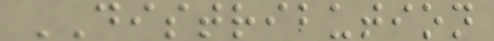DISTRIBUTION
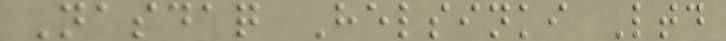Nasdaq Helsinki Ltd
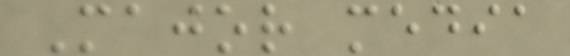Major media
